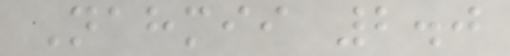Nahmii 2.0
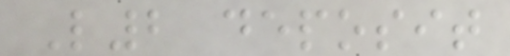L2 deposit
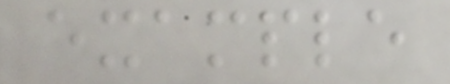example
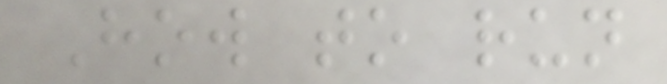How to run
